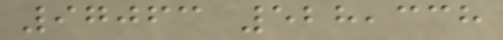97063 528,338
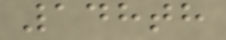148th
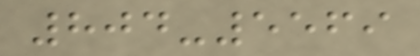804-5569
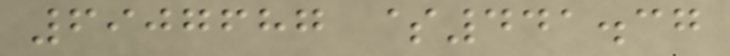6907687 $441.37
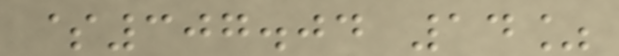$307.04 14%
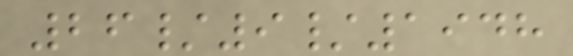26/9/1948
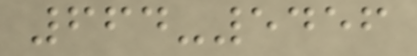664-5456
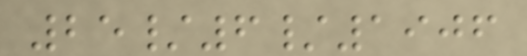25/6/1906
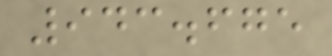943.675
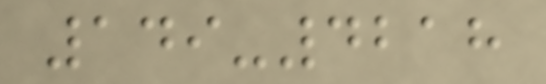149-4218
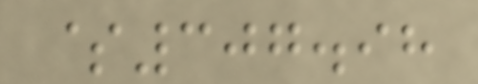$307.98
